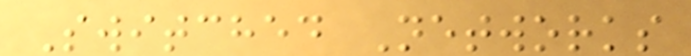Switched Networks
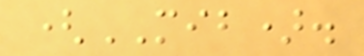(MIB).
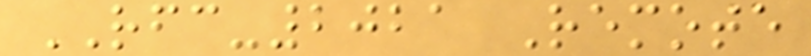RFC-2021 Remote
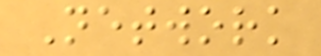Network
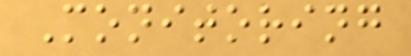Monitoring
